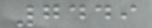7449
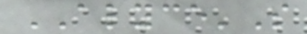ALYCE'S
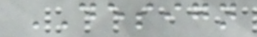DESIGN
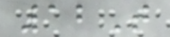12T
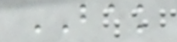BAK
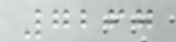7267
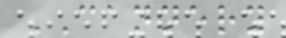CANNERY
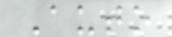Auto
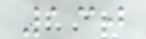130
